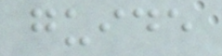guide
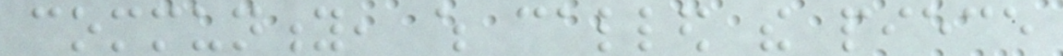community, which called the piece
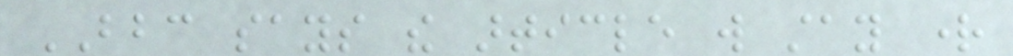BBC says the article will stay right
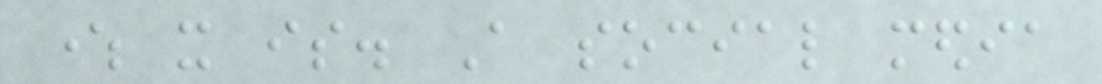where it is. A social media
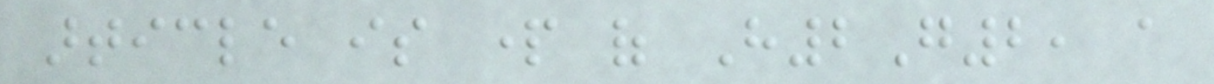article is part of H2G2, a
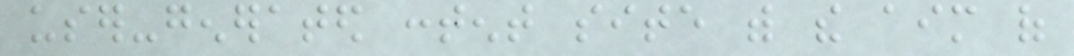user-generated content site with the aim of
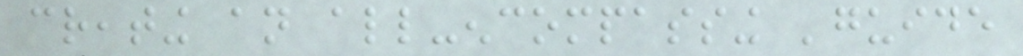creating an all-encompassing 'guide
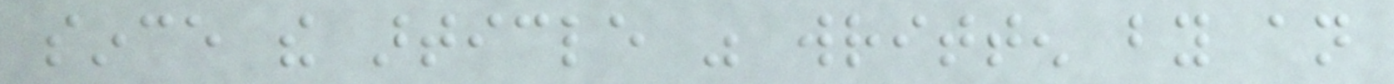since the article was written by an
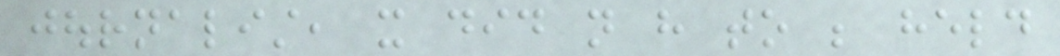journalist, it did not have to be held
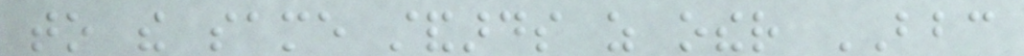to the same standards as other BBC
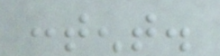content.
